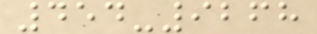454-9268
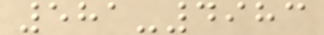581-4983
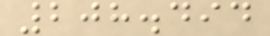208.494
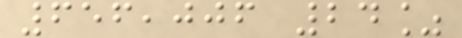656,006 24%
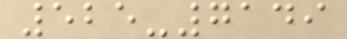525-7149
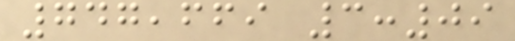747,669 3:09
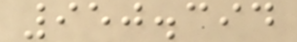950.394
